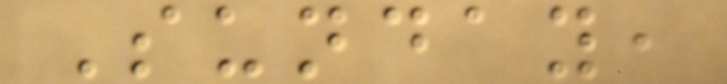Sunday,
